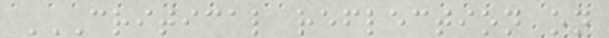CRITICAL REFLECTION ON
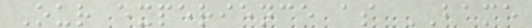Our experience as BAME
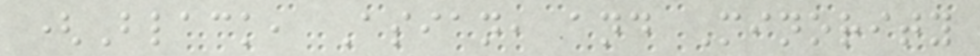(Black, Asian, and Minority
